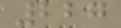227
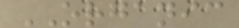ORGANIC
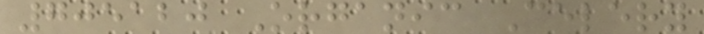705120 Organic Celery
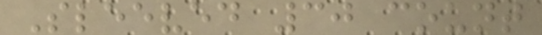Sleeved 30 count
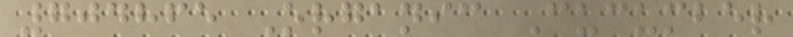704865 Organic Cucumber
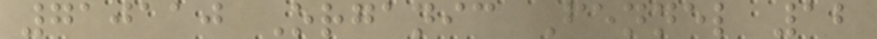710110 Organic Fennel 12
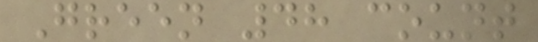Green 48 count
